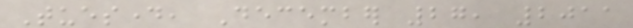Tuesday, December 27, 2011
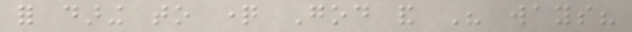for daring to question God and His ways?
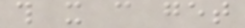this it can get
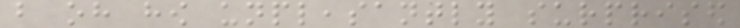but oh how unpleasantly surprised
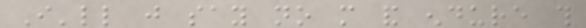I'll just say no more and endure this
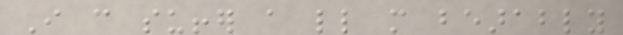I can suffer a little more bearably
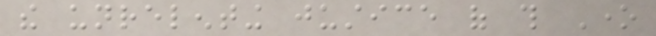the unrelenting justice of this One
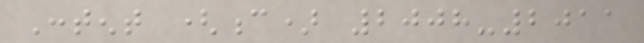Content (c) 2008-2011
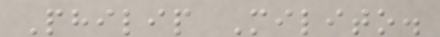Philip Milito.
